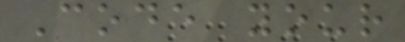Code your
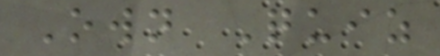Own Quiz
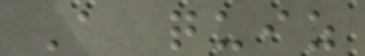A quiz
